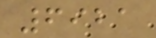6921
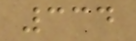334
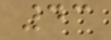43
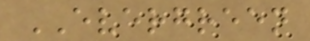EVERGREEN
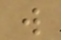w
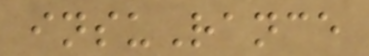insuRance
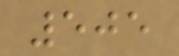505
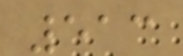513
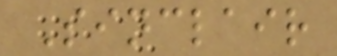Sinclair
